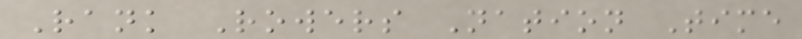Rank Rowers Nation Time
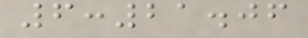6:21.06
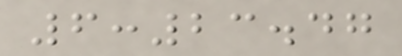6:23.47
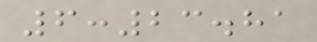6:23.81
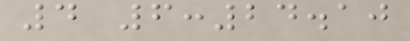4 6:24.10
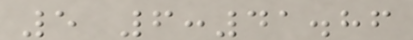5 6:41.86
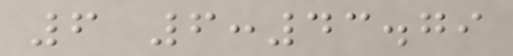6 6:43.79
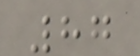87
